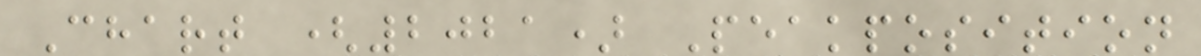Chart (2021) Peakposition
